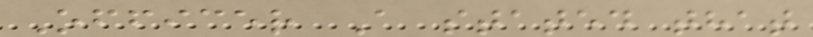Officer A stated that
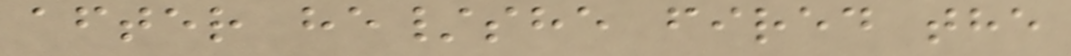after he/she fired the
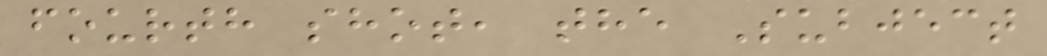fourth shot, the Subject
